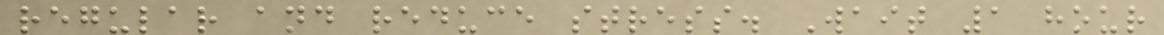regular and reduce stress. Wait 1 hour
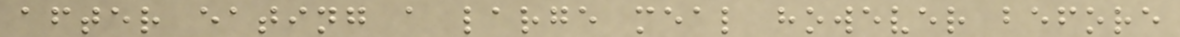after eating a large meal however before
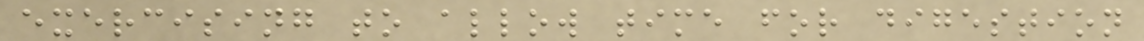exercising to allow time for digestion
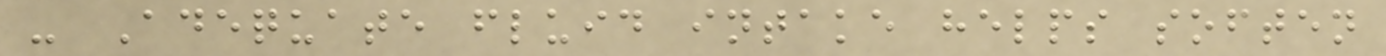- Adequate fluid intake helps soften
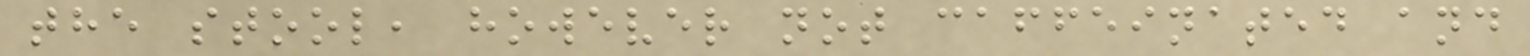the stool, however not caffeinated and
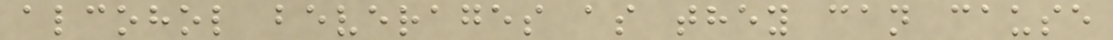alcohol beverages as they can cause
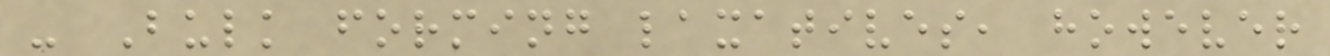- Bulk forming laxatives, however
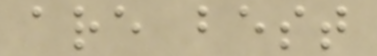are best
